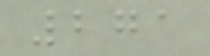271
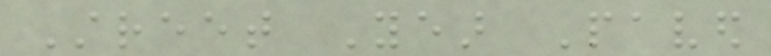Street Year Paved
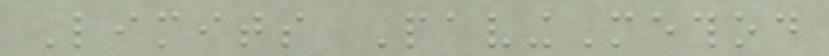Limits PavingMethod
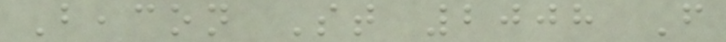Beacon St 2008 From
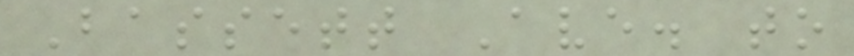Bassett Ave. to
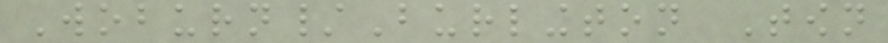Woburn/Burlington Town
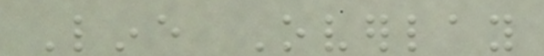Line Overlay
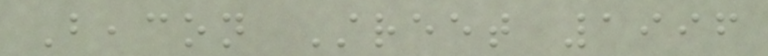Beacon Street 1996
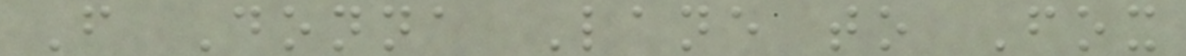From Donna Lane to Fox
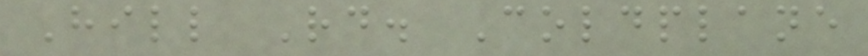Hill Rd. Coldplane
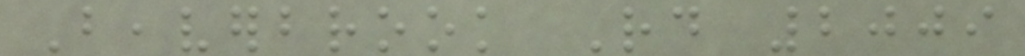Beaverbrook Rd 2009
